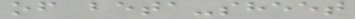of beta-sheet
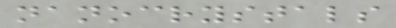nanocrystals
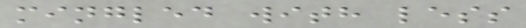mingled with less
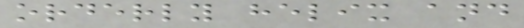orderly helix and
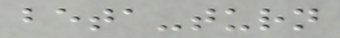beta-turn
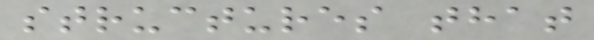structures that
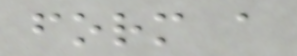form a
